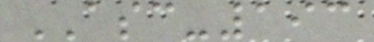ASC-193
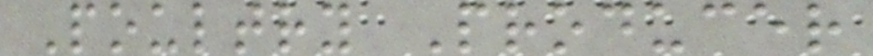Poultry Producer
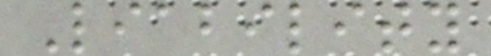Liability
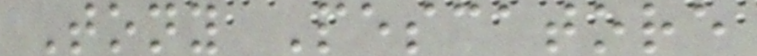Tony Pescatore
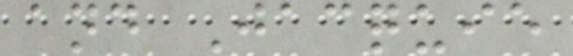and Jacquie
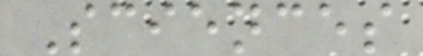Sciences
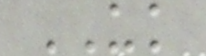UK
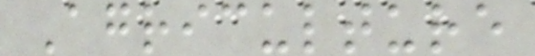Agriculture
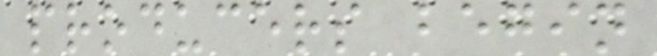producers begin
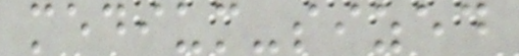medium-sized
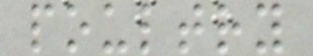poultry
